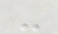-
